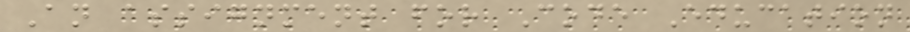An assignment for Code Education
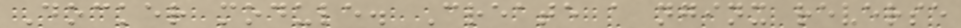Docker module. Create a nginx reverse
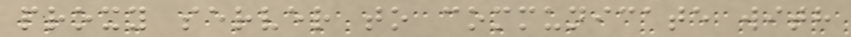proxy server to communicate with
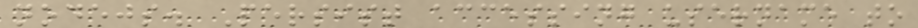nodejs. Persist accessing username to
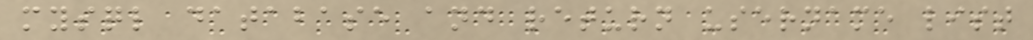mysql database and return username list
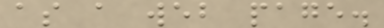as a web page.
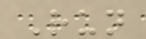Run
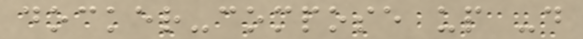docker-compose up -d
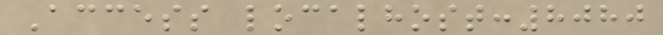Access localhost:8080
